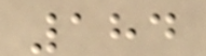184
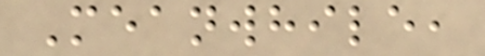Meanwhile,
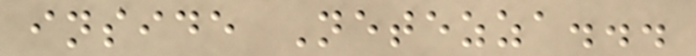inside Netezza...
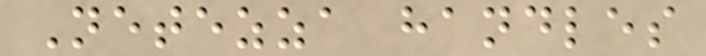Netezza handles
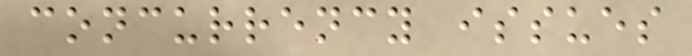concurrency issues
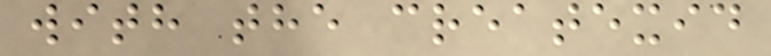with the createxid
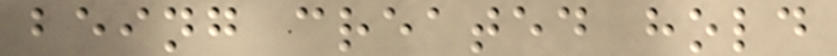being created hold
